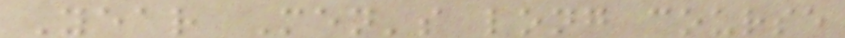Year Men's long course
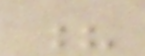?
